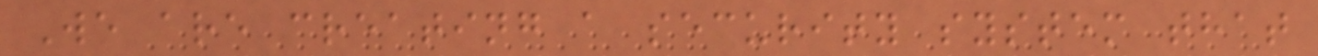We are creating a security system that
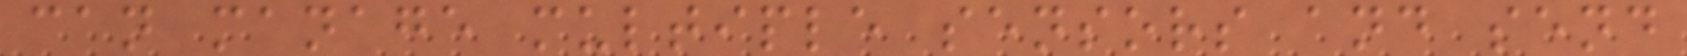can manage multiple sensors and send
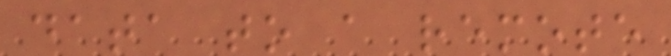data to a remote
